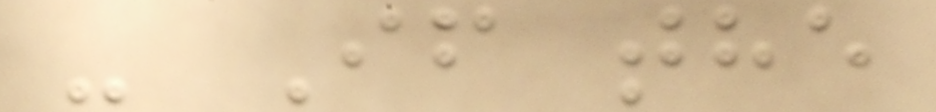- If the
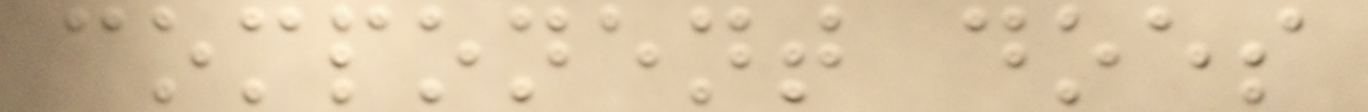component does
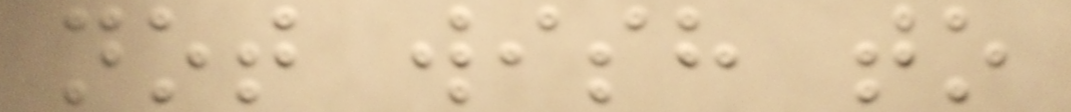not wish to
